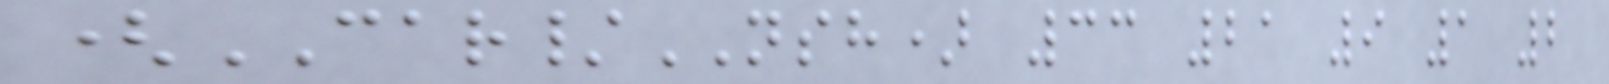(CAR/NSH) 33 21 9 1 2
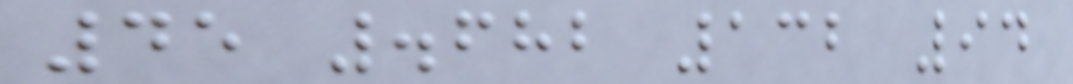45 .682 132 94
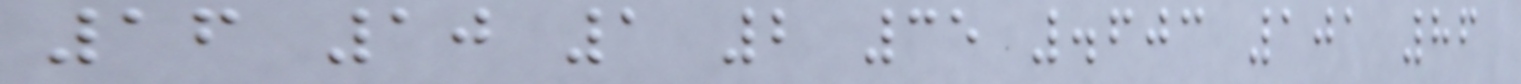16 10 1 2 35 .603 101 86
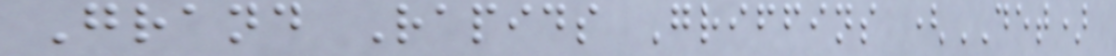Grand Rapids Griffins (DET)
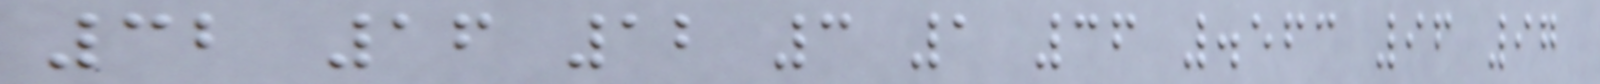32 16 12 3 1 36 .563 96 97
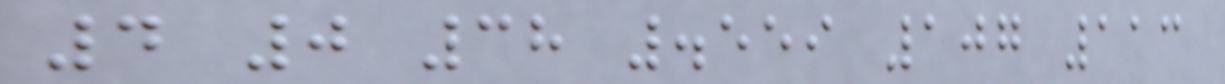4 0 38 .559 107 113
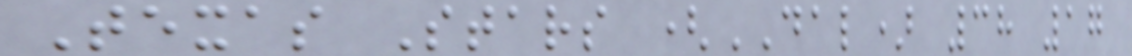Texas Stars (DAL) 38 17
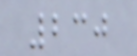230
